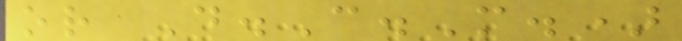or D.C.M.)
